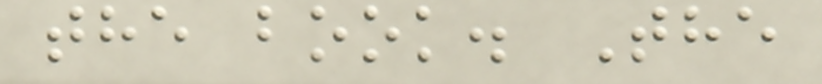the book. The
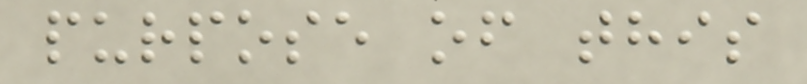purpose of this
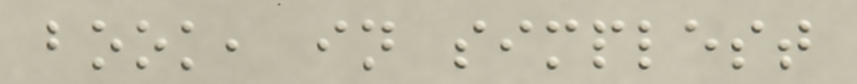book, in simplest
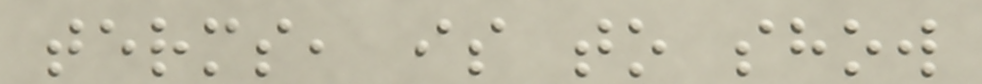terms, is to show
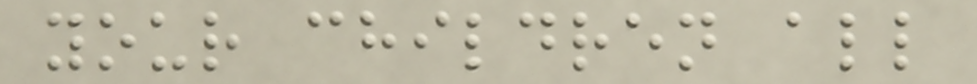your children all
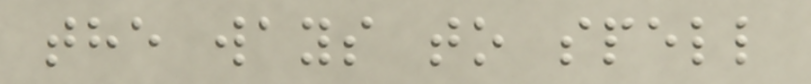the ways to spell
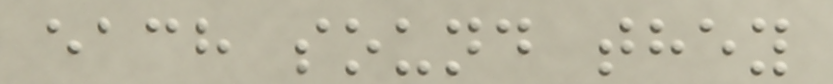each sound they
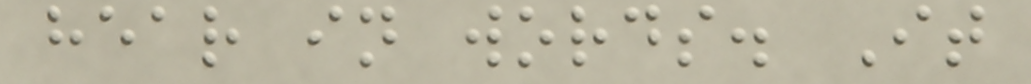hear in words. It
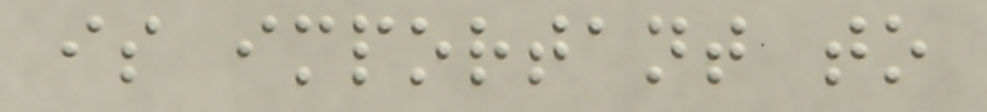is important to
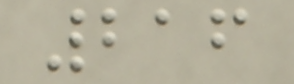216
